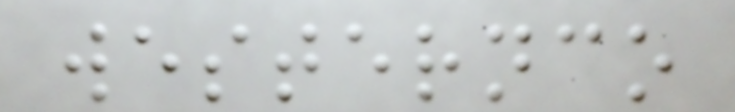westernco
